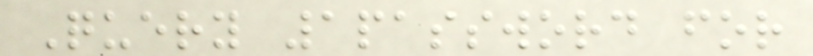Query 1password for
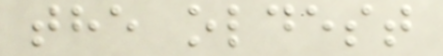the oldest
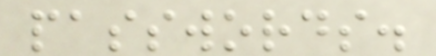passwords.
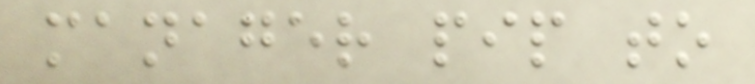manager pip to
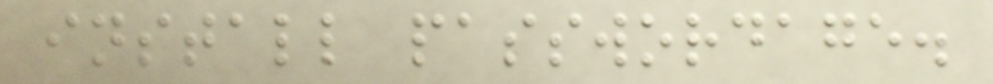install passwordage.
